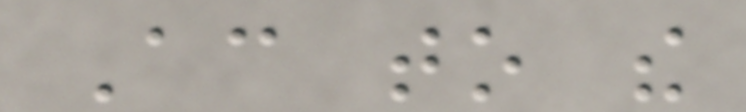According to the
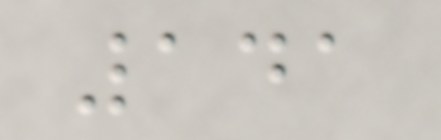141
